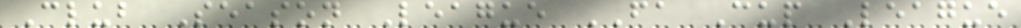Club Season League FA Cup League
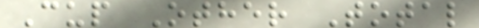Cup Other Total
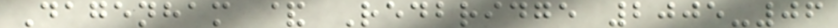Dagenham & Redbridge 2005-06
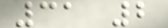31 2
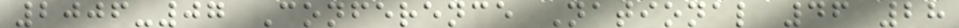2006-07 Conference National 46 28
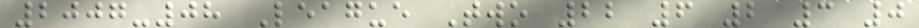2007-08 League Two 22 6 2 3 0
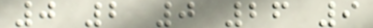0 2 0 26 9
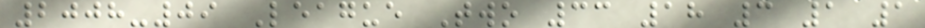2008-09 League Two 33 18 3 1 1
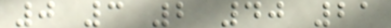0 3 2 40 21
